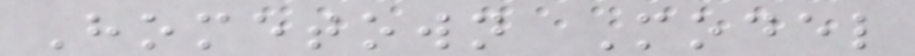Hometown Model
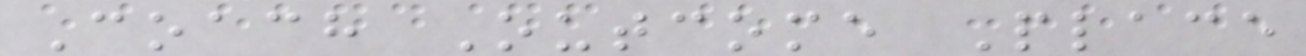Coach Outcome Place
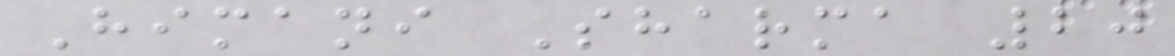Himani Sharma 20
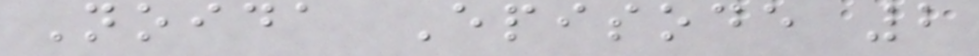Noida Episode 2
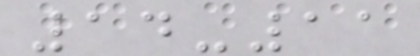14-11
